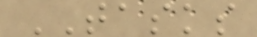TASKS
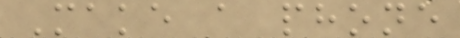Make a phone
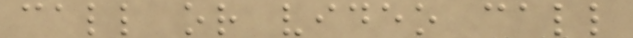call or video call
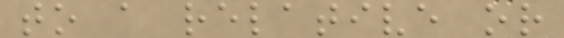to a relative or
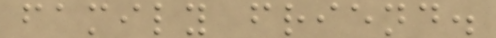family friend.
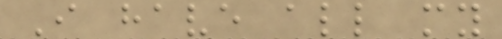I have all my
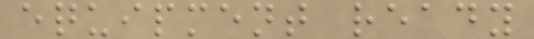equipment ready
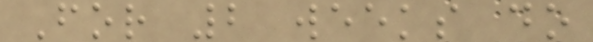For 2 weeks do
